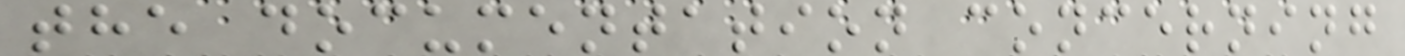the documentation concerning
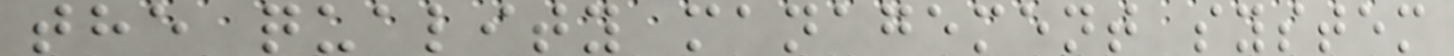the quality management system
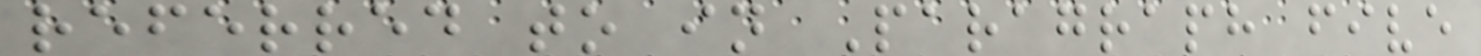referred to in Paragraph five
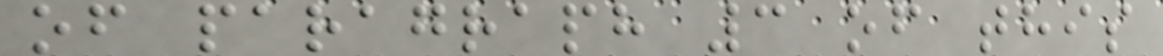of paragraph 3 of this
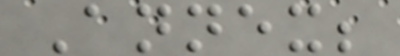Annex;
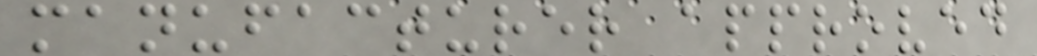manufacturer approved
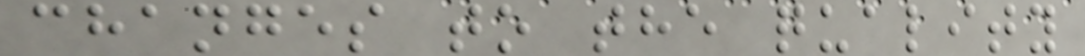changes to the quality
